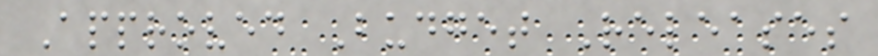Approved Budget Releases
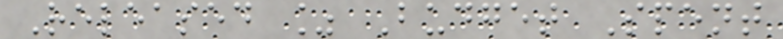Released % Budget Spent
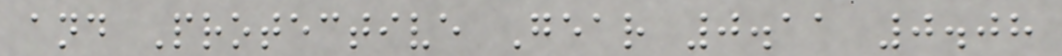and Protective Gear 0.11 0.08
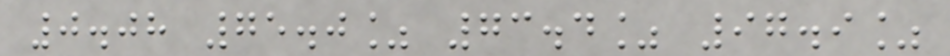0.08 75.0% 73.4% 97.9%
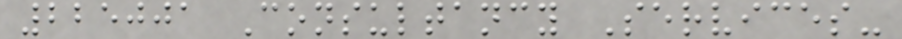225001 Consultancy Services-
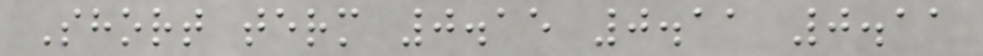Short term 0.15 0.11 0.11
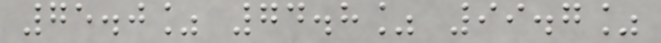75.0% 74.8% 99.7%
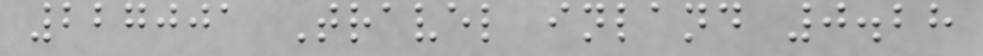227001 Travel inland 0.28
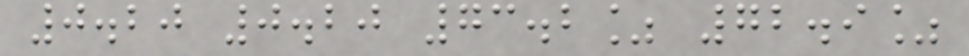0.20 0.20 73.2% 72.9%
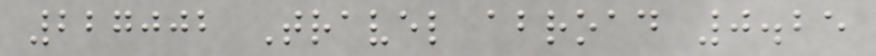227002 Travel abroad 0.25
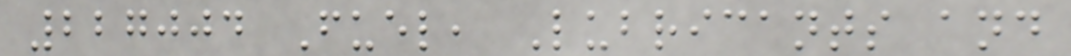227004 Fuel, Lubricants and
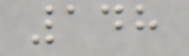148
